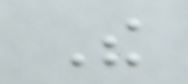The
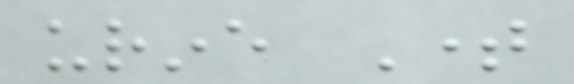urine Time
